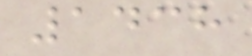1438
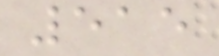515
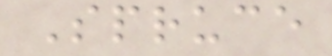Spruce
